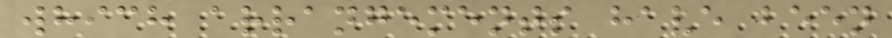which arrangements have been
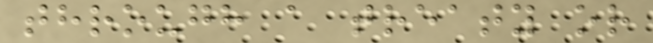through a treaty or
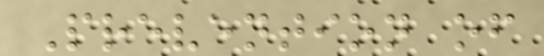Prevention of
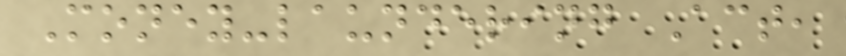Money-laundering Act,
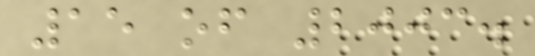15 of 2003.
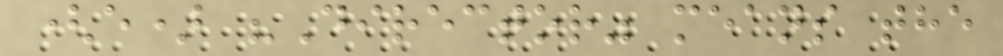(e) "Director" means the
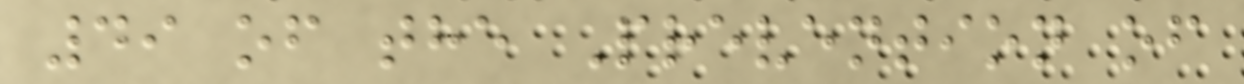49 of the Prevention of
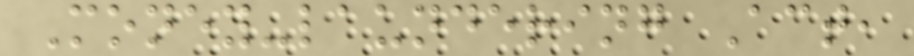Money-laundering Act,
